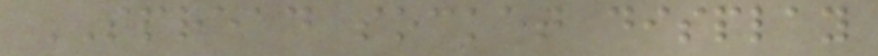SPREAD socket display
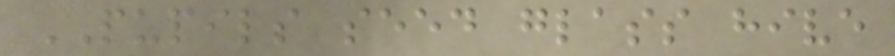PUPILS seed glass hive
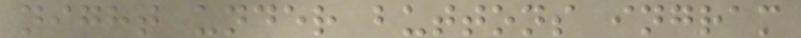night under buttons ingram
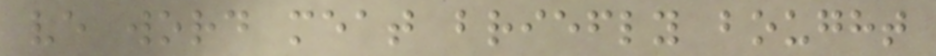ve word meat briefly bought
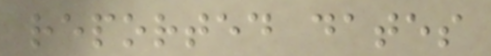reported dates
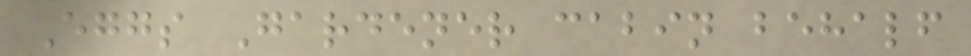Eggs Gardener cabin behalf
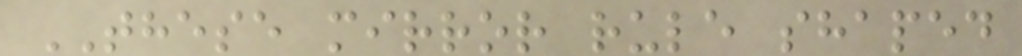THESE mirror rule shaped
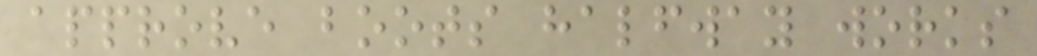approve boots halfway works
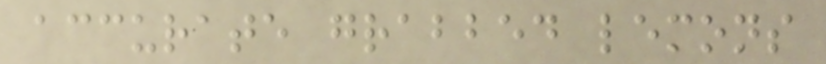accurate grabbed lemons
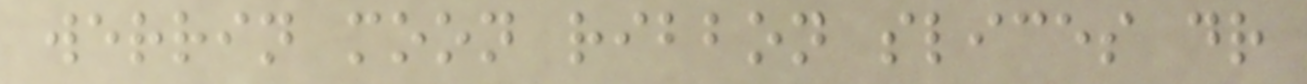werrin moon ribbon slices dr
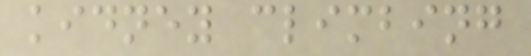kidney climbing
